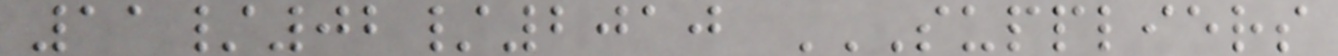11/02/2010 SUPPLIERS
